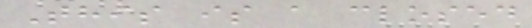This is a closed
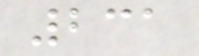231
